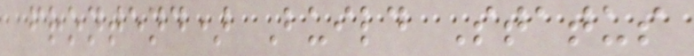frontend) Build Status
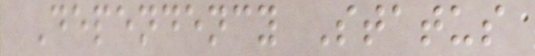Dependency Status
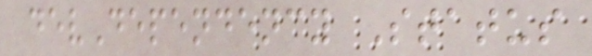devDependency Status
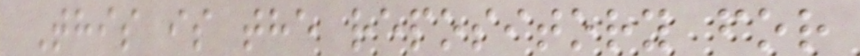This is the repository for
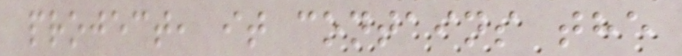project, it contains the
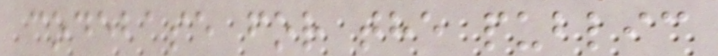codebase for the public
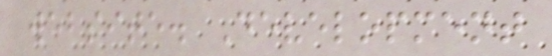website. Development
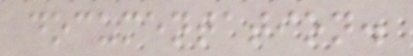documentation.
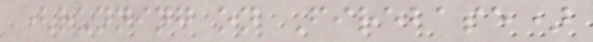(running on Firebase)
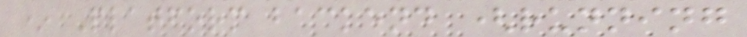* Platform backend (running
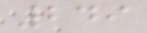249
